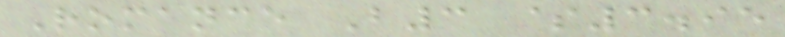Romance B3 $3.95
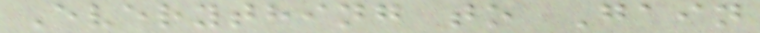Everything to Gain
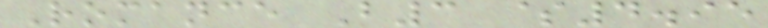Romance B3 $4.95
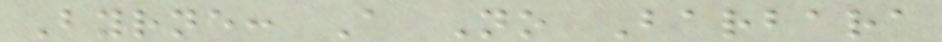Byrne: A No Barbara
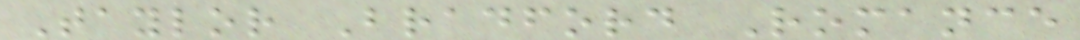Taylor Bradford Romance
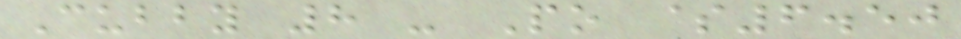Cubby 8 - Po $6.50
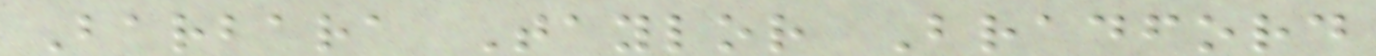Barbara Taylor Bradford
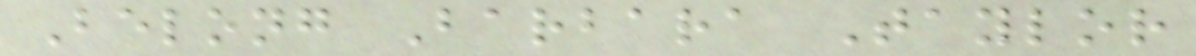Belong Barbara Taylor
